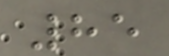85
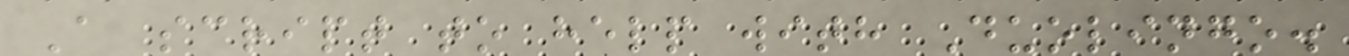A script to help with Duolingo.
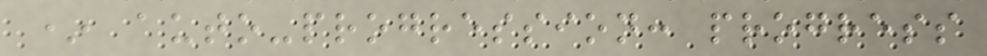* auto-progression: progress
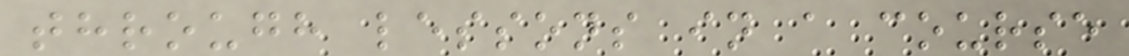through lessons in a course
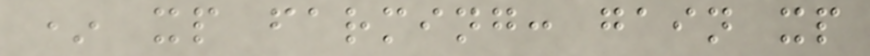* xp farming: gain xp
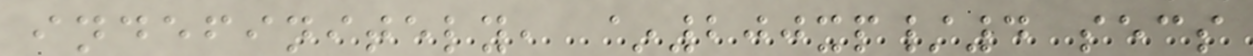indefinitely, ~200xp/4 secs
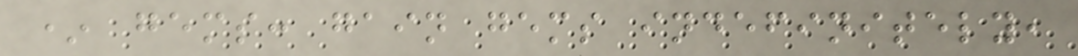* gems: gain gems indefinitely,
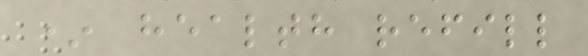* health refill
